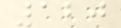120
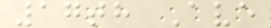17th Ave
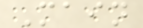Main
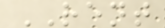RENT
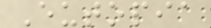Eutopia
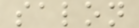salon
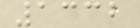1332
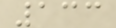133
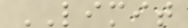LIMIT
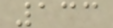133
